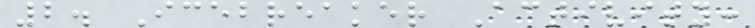2. Icebreaker Activity:
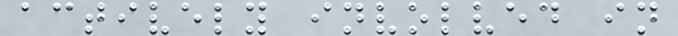actively involved in
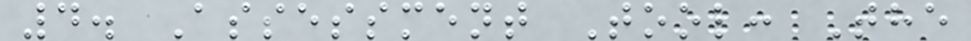4. Assessment Tool: The
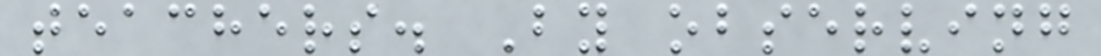teachers. By observing
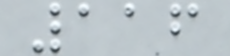116
